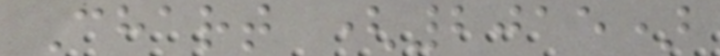Chart (2015)
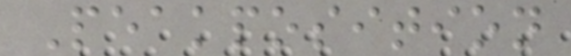Peakposition
